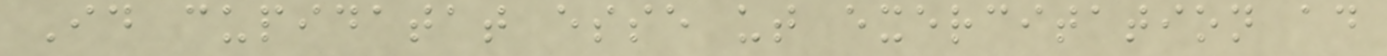Id cupidatat esse ut exercitation ad
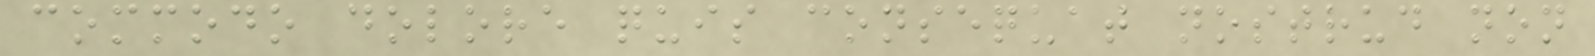commodo dolore quis consequat nostrud non
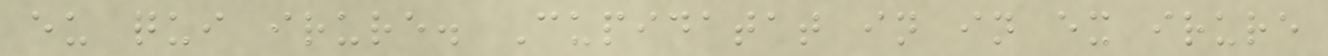eu qui irure. Cupidatat in in ex irure
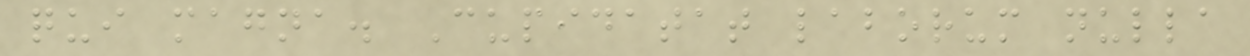qui magna. Cupidatat laborum nulla
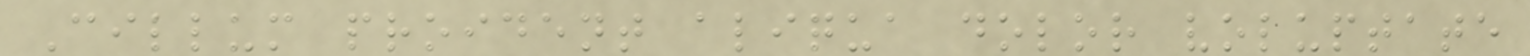Cillum proident aliqua dolor voluptate
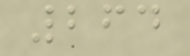264
